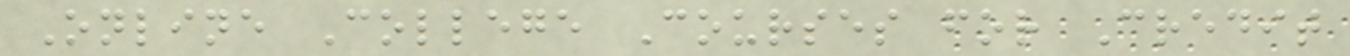Online College Courses for Credit
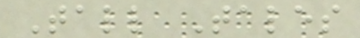Tall Tales
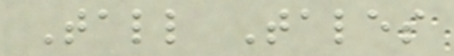Tall Tales
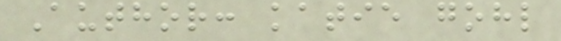Author: katie gohl
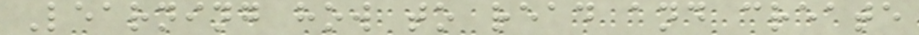Learning how to read and create
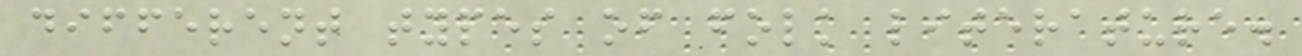different types of folk literature.
